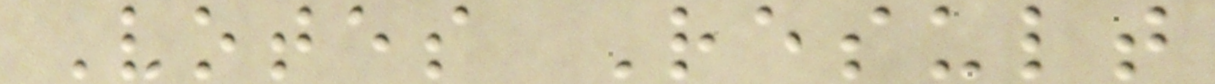Votes Result
